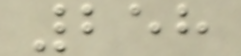258
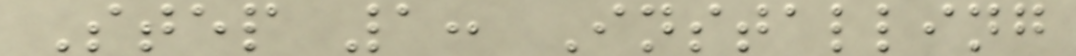Step 1: Installing
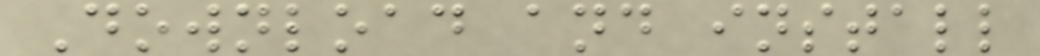Download and install
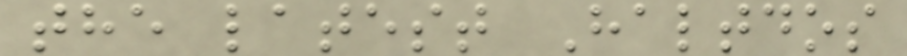the latest Haltdos
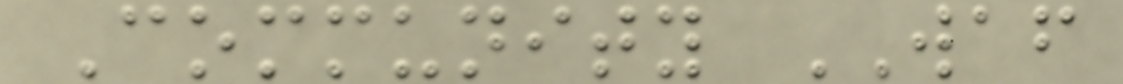Community WAF
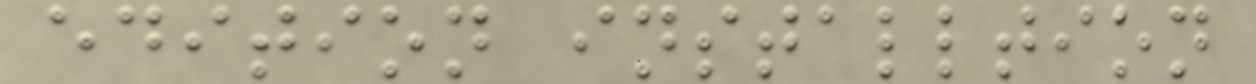edition installtion
